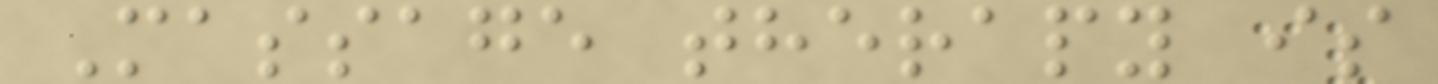Massage therapy is
